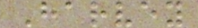Harvey
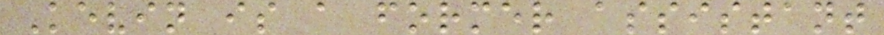Kevin is a former assistant
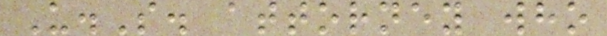U.S. attorney who
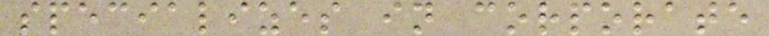specializes in corporate
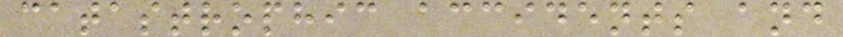catastrophic accidents and
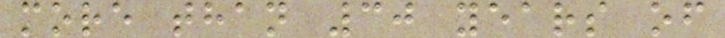more than 30 years of
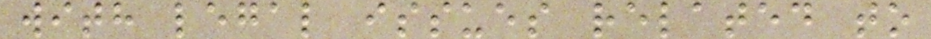with legal issues related to
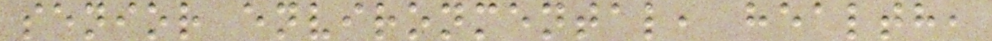senior environmental, health,
